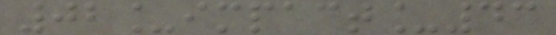02_impact_43
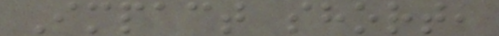Impact short,
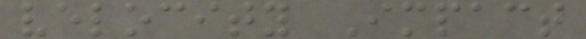velocity Impact
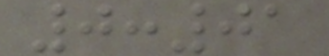0:01
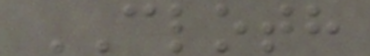CLOTH
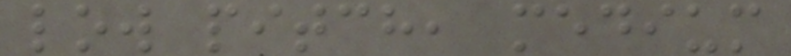low pitch, medium
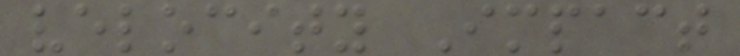velocity Impact
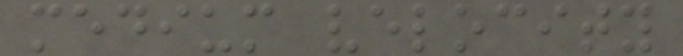medium velocity
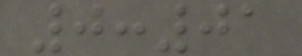0:01
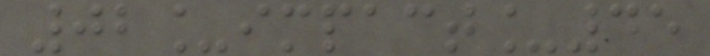02_impact_45
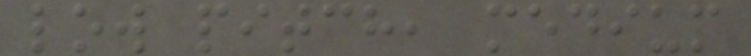low pitch, medium
